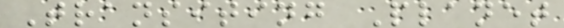Transiting Planet
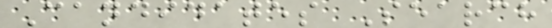Candidates Search
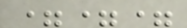===
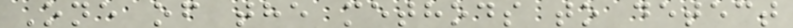One of the methods to detect
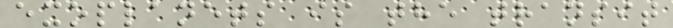exoplanets is the transit
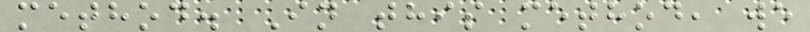method. In this method, we
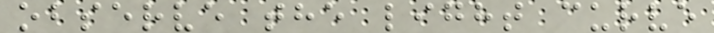observe the light curve
